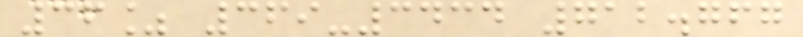36% 369-3434 712.767
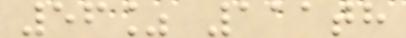56% 111th
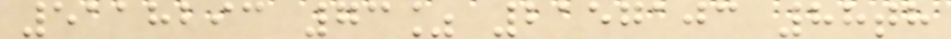5118293 73% 2157103 88th
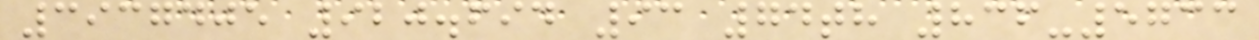3937405 920.694 93 74th 836-5733
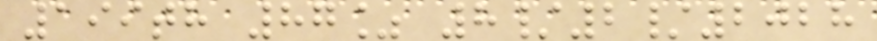199th 87% 8/2/2028
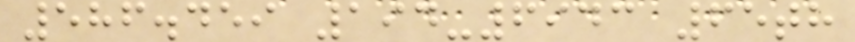586.459 194-6943 65th
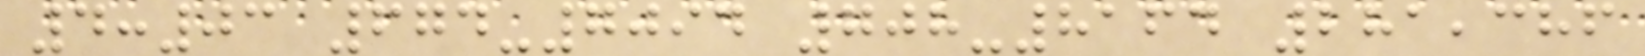4:03 674-7094 708-8164 281,386
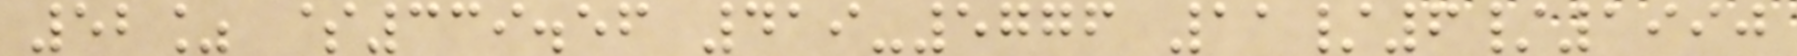52% $339.56 419-5776 11/6/1990
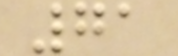71
